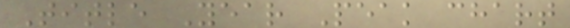Title Year Peak chart
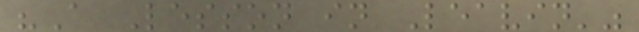"A Lesson in Leavin'"
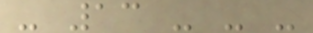- 13 - - -
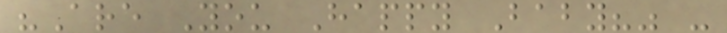"Are You Happy Baby?" -
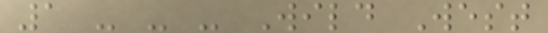1 - - - Wild West
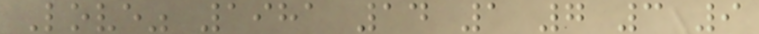Love" 1981 14 1 7 3 9
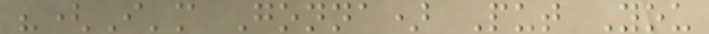"(I'm Gonna) Put You
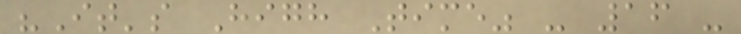"It's High Time" - 16 -
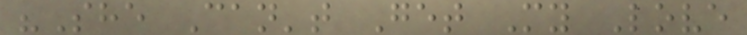"She Can't Get My Love
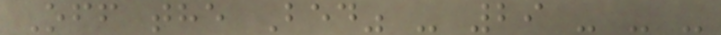Off the Bed" - 29 - - -
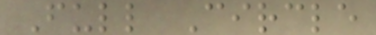Full Circle
